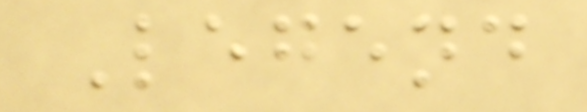Legend
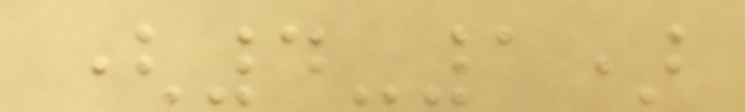(4-1)
